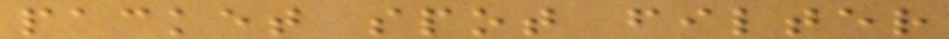packet spot filter
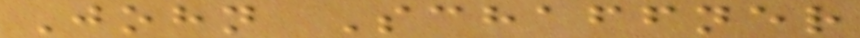John Schaffner
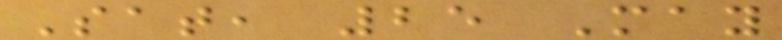Sat, 25 May
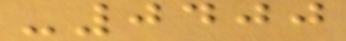-0400
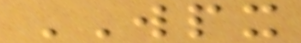WPX
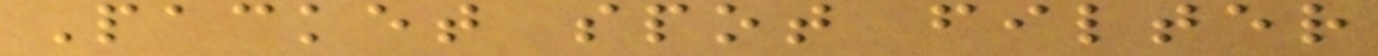Packet spot filter
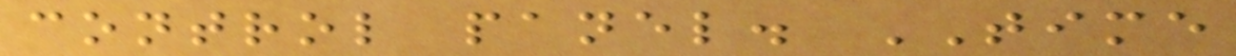control panel. TIME
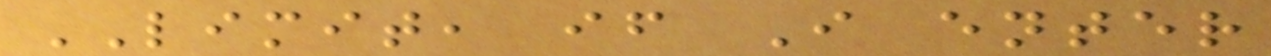LIMIT, if I enter
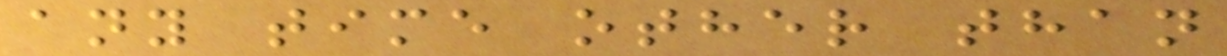any time other than
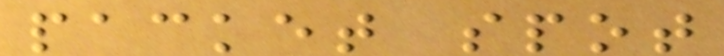packet spot
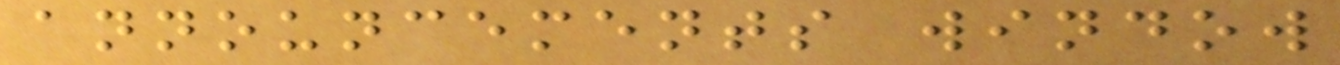announcements window
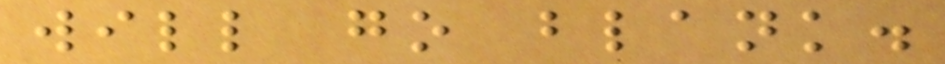will go blank.
